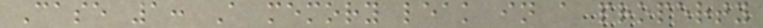Case 1: A memory leak in a property
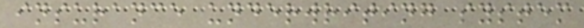insurance underwriting system
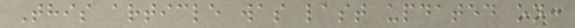This article was last updated on:
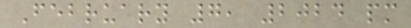February 7, 2024 pm
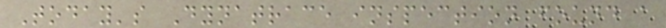Today's Dynatrace inspection found a
